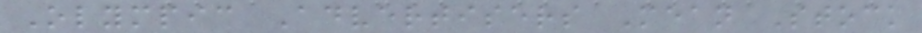Olympic Advertisers Mean Stock
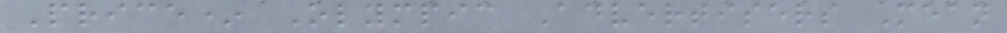Price* Olympic Advertisers Mean
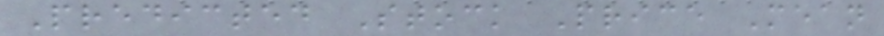Predicted Stock Price Mean
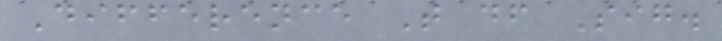Difference T df Sig.
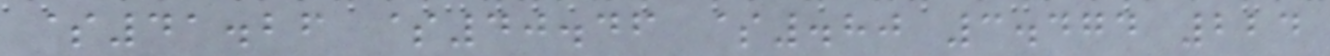$41.26 $40.46 $.80 3.474 224
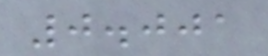0.001
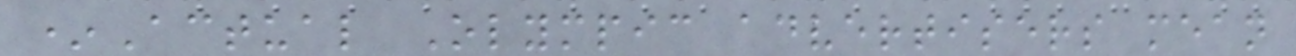*Actual Olympic advertisers mean
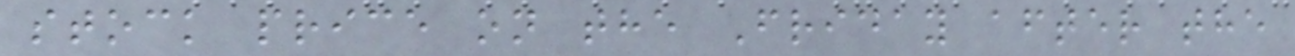stock price on the Friday after the
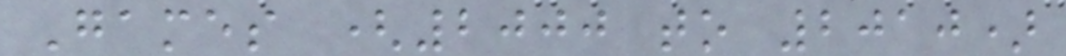Games (2000 to 2010)
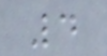4
